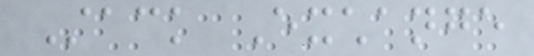Stack Exchange
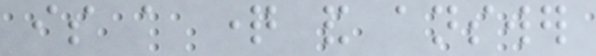is a question and answer
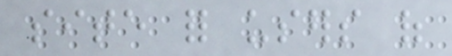site for users of
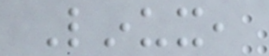Linux,
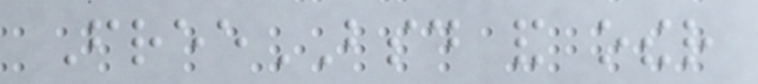FreeBSD and other
